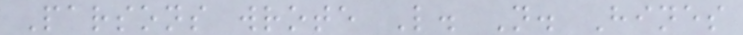Parsons wrote L. N. Hines
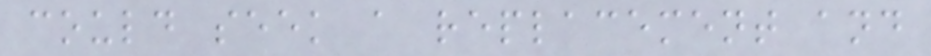could seek a replacement and
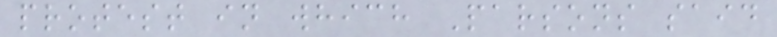protest in which Parsons said
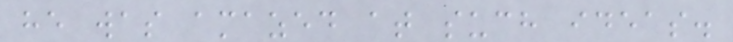he was amazed at such ideas.
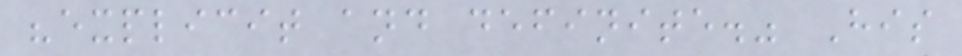"explicit and definite." His
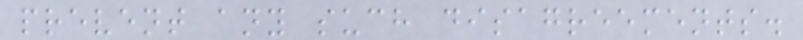prevent any such disagreements.
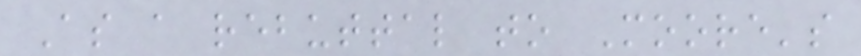As a rebuttal to Moore's
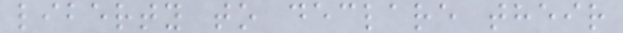liberty to declare their
